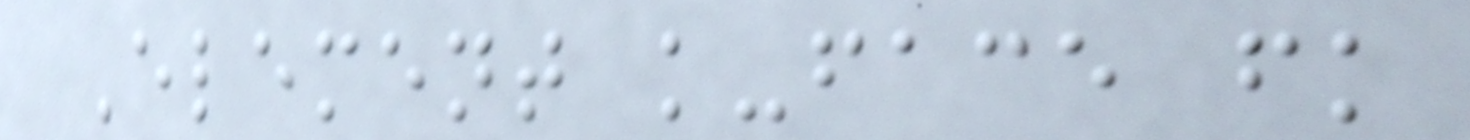Element k-face fk
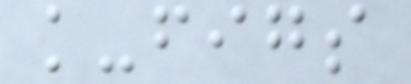k-figs
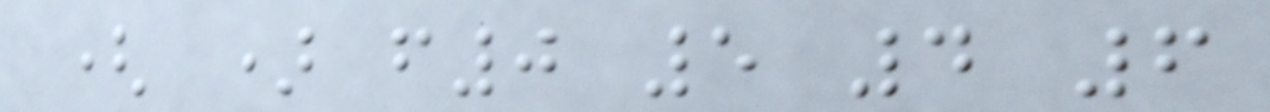( ) f0 5 4 6
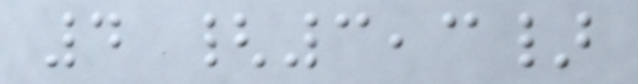4 {3,3}
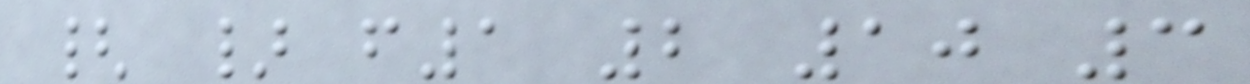{ } f1 2 10 3
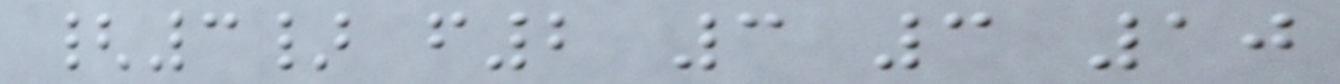{3} f2 3 3 10
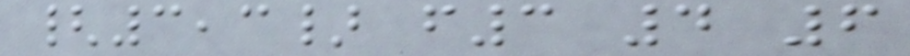{3,3} f3 4 6
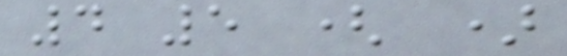4 5 ( )
